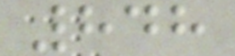848
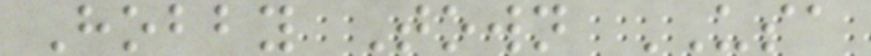Hobby Town USA
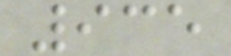935
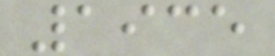1935
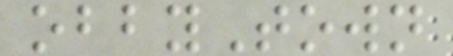obbyTown
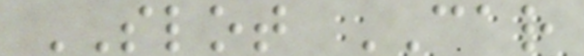SLOT CAR
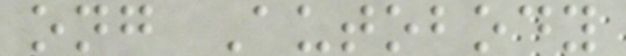ong Autobody
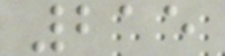215
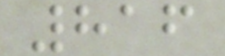816
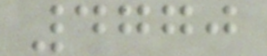4770
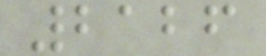2126
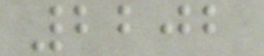2202
